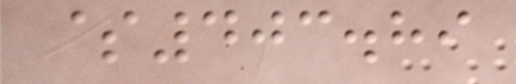$403.89
